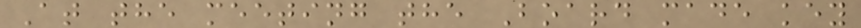At the meeting the Board made key
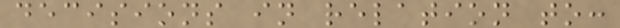decisions in relation to:
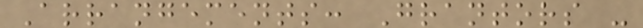Arrangements: Grantors -
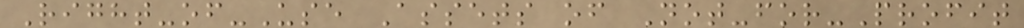Right-of-Use Assets of Not-for-Profit
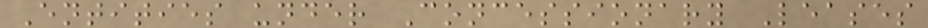Entities under Concessionary Leases
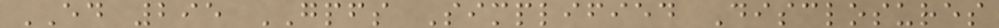ED 295 GPFS Simplified Disclosures
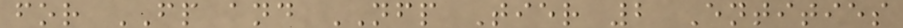for FP and NFP Tier 2 Entities
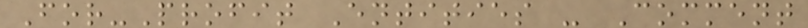For-Profit Entities - Comment
